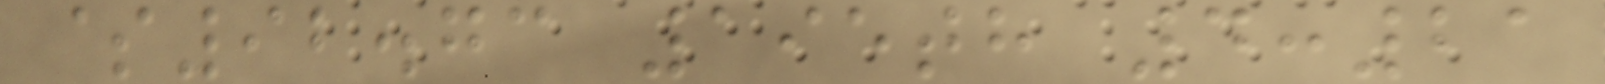$92.73 195th 4:21
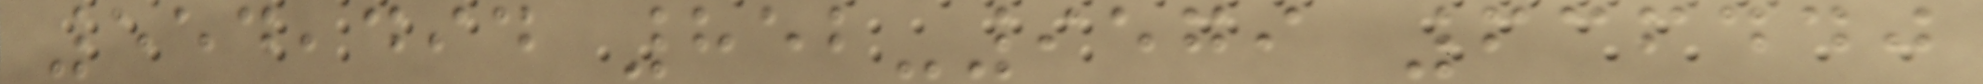554,494 852-9579 636440
